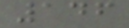146
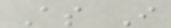As I
